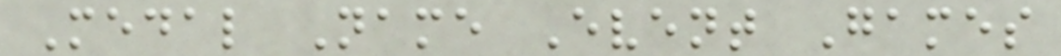Medal Name Event Games
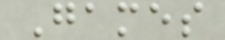Games
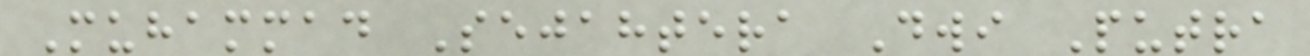Muhammad Sejahtera Dwi Putra
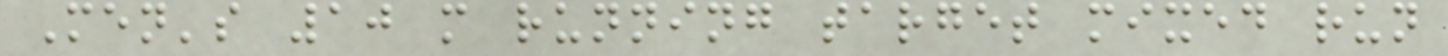Men's 10 m running target mixed run
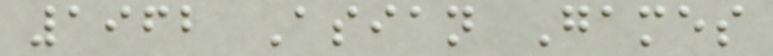1962 Asian Games
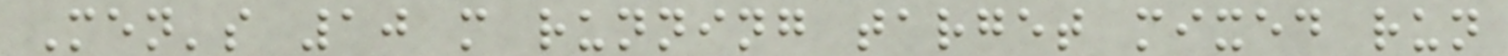Men's 10 m running target mixed run
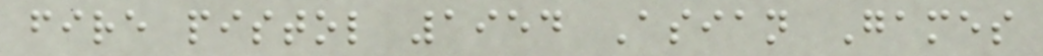fire pistol 1954 Asian Games
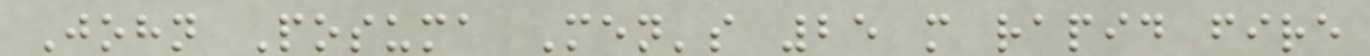John Posuma Men's 25 m rapid fire
